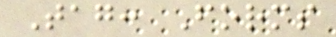Tag: Forms
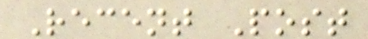Recent Post
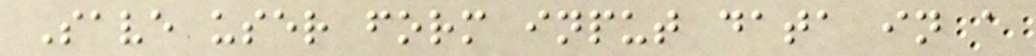Save user form input data in a
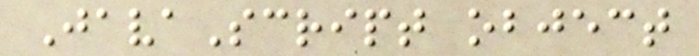JavaScript object
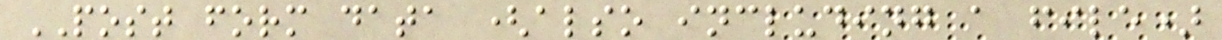POST form data (also including a file)
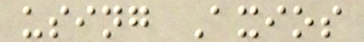using Axios
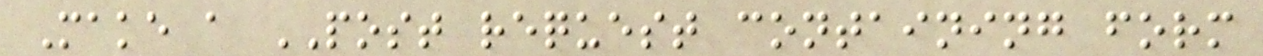Make a POST request containing form
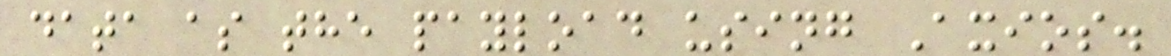data as the payload using Axios.
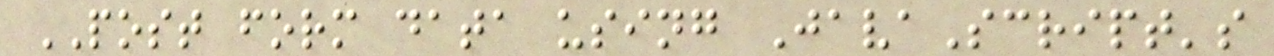POST form data using JavaScript's
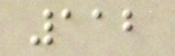112
